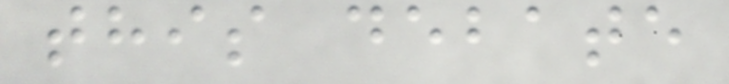this debate
